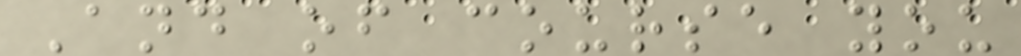And of course you
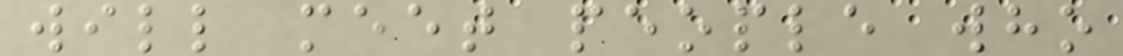will meet people who
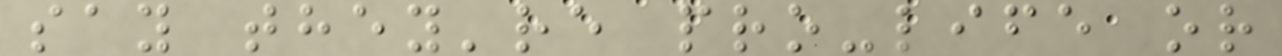say they're pro-life or
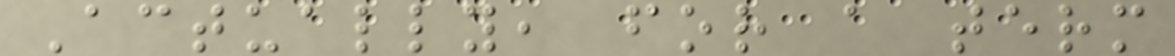Actually, for a term
